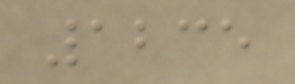1235
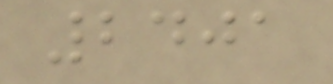2401
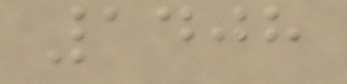1408
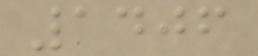1406
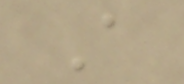A
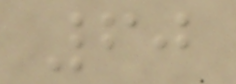60
